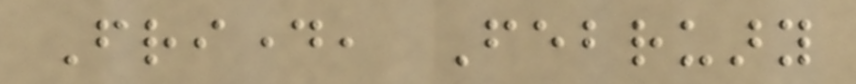Friday, February
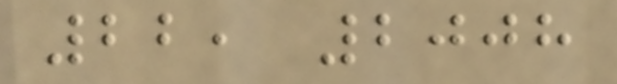22, 2008
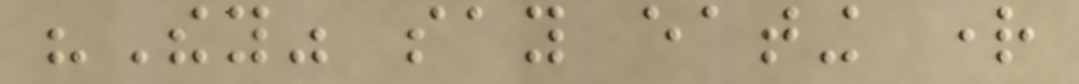"They" say eating right
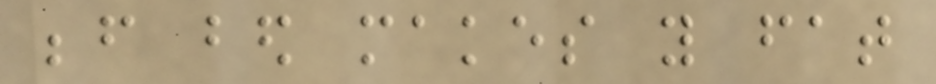before bed makes you fat
